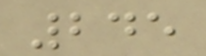245
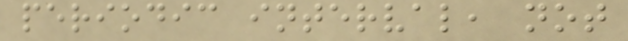periodic interval, not
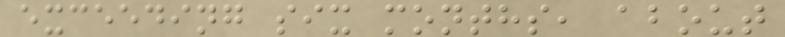exceeding six months, about
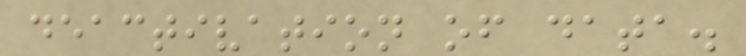deactivation of data.
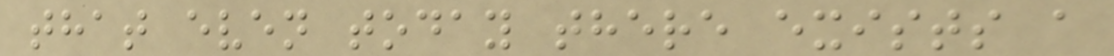that even today there exists a
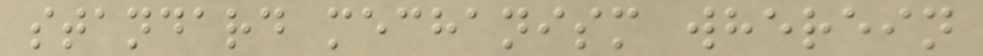standard mechanism wherein
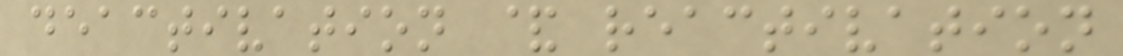deactivation & reactivation
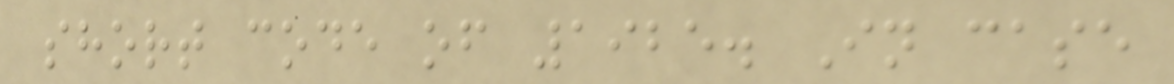short code of 1925. In case
